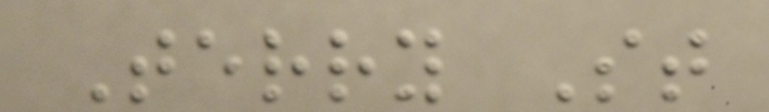Terry St
